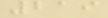219
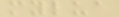mylua
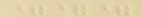===
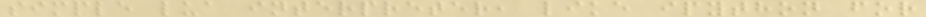simple lua interpreter, like ipython for
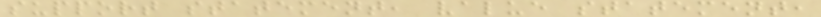support statement, value statement,
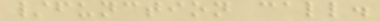/function call.
